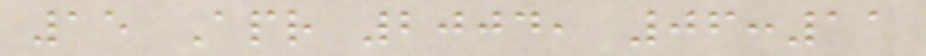15 Apr 2004, 06:11
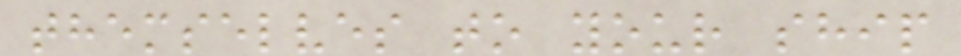themselves to your ship
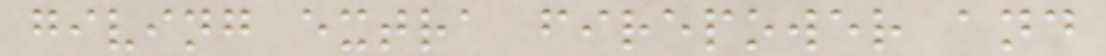giving extra firepower and
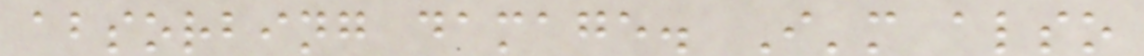absorbing damage. I'm also
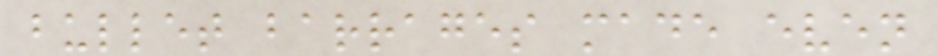bullet barrages made even
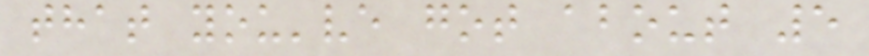that you've got about 5
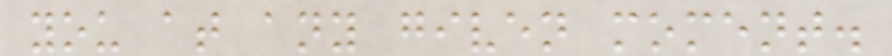you at any given moment.
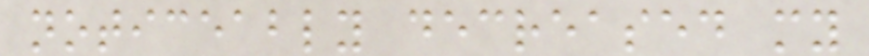noticeably decreased my
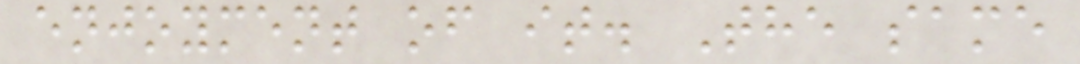enjoyment of it. The same
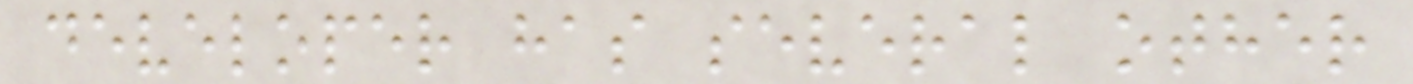developer has several other
